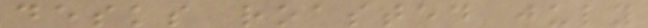desks roasted july
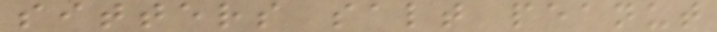sitters salt peanut
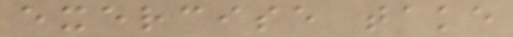exercise take
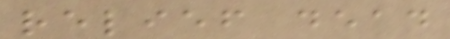relief dead
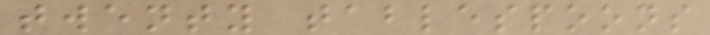twenty tablespoons
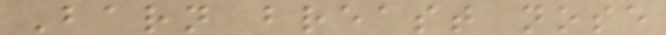Barn breast nose
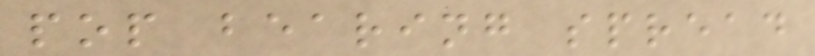pop bearing spread
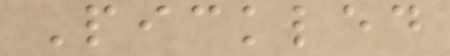Pickled
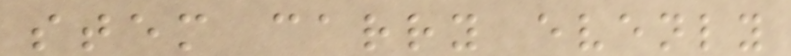stem carry evenly
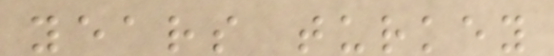years turkey
